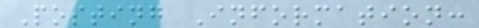Posting Information:
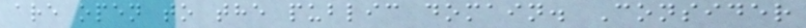are open to the public domain. Consider
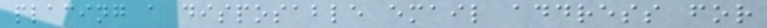placing a disposable email address for
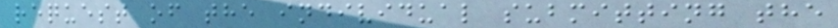request of the individual submitting the
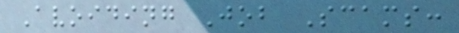Avoiding Job Scams:
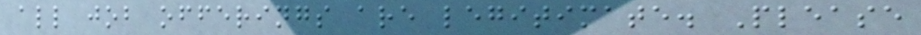all job offerings are legitimate. Please
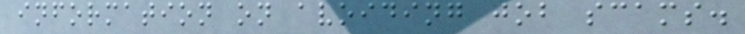information on avoiding job scams.
